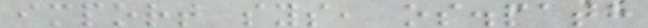import sys, os.path
